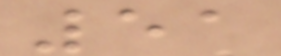51
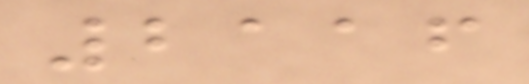2116
